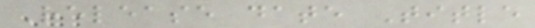Release date Title
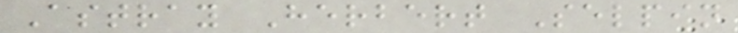Astray Herbert Selpin
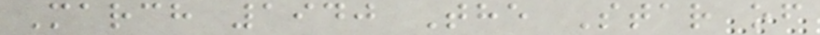March 1940 The Star of
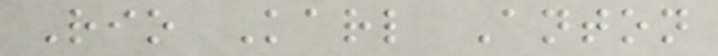Rio Karl Anton
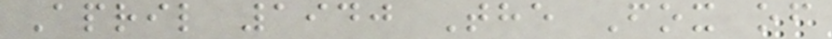April 1940 The Fox of
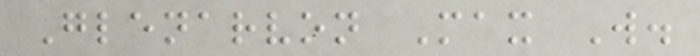Glenarvon Max W.
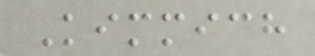Kimmich
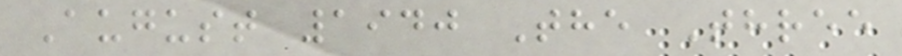August 1940 The Three
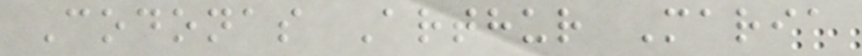Codonas Arthur Maria
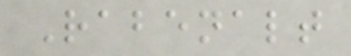Rabenalt
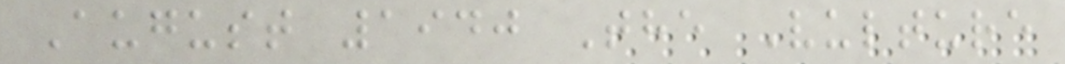August 1940 The Vulture
